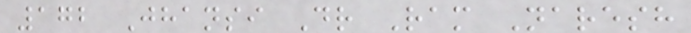172 Jhansi Dr Ram Naresh
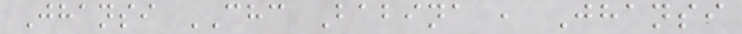Jhansi CHC Babina , Jhansi
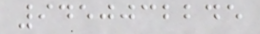9450032245
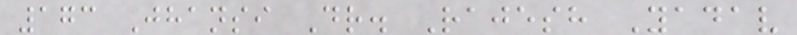173 Jhansi Dr. Rajesh Yadav
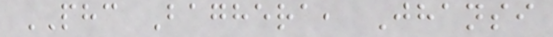PHC Baghera, Jhansi
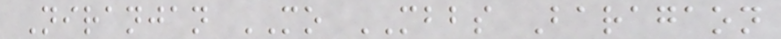Niranjan MO MBBS Baragaon
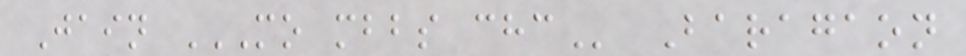Jain MO MBBS CHC Baragaon
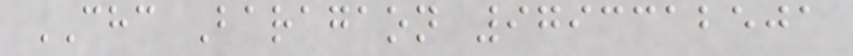CHC Baragaon 9793312501
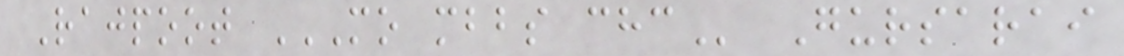Rajpoot MO MBBS CHC Gursarai
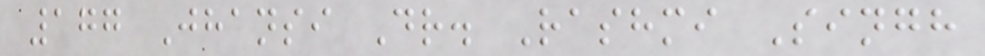177 Jhansi Dr. Rashmi Singh
